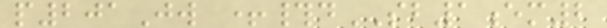p201Jw +#dSB1em2
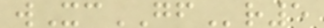wXcGFr5
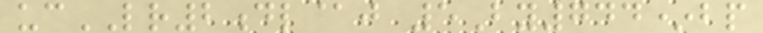ucLR2dl@j 5By744*bp
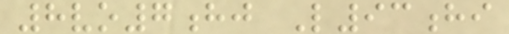8vo7hj L93hi
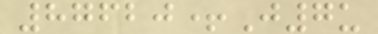87620+J7u
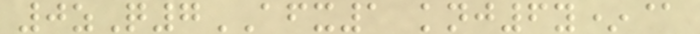0zQ7AFX1 knj6y*@
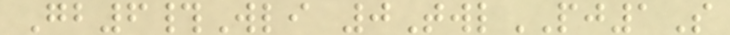Gb6#Wli 0TwlPJ1S
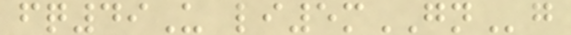fq49U li5mGNg
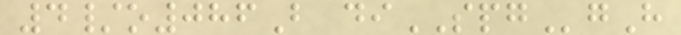4/o086B diSPGgH
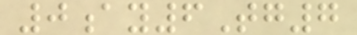0ay6Tg7
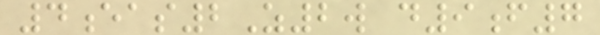4eas2Z2w d9f7
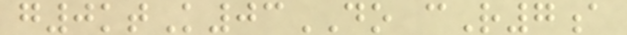g0ktK03DO cR7a
